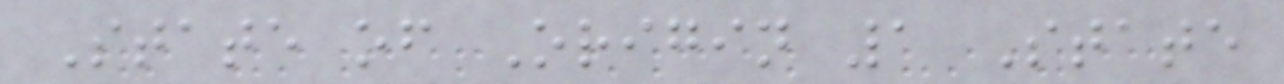State of Origin 1 State
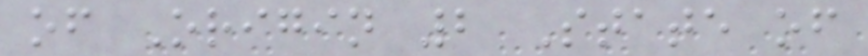of Origin 2 State of
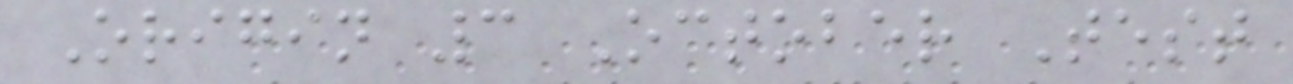Origin 3 October Test
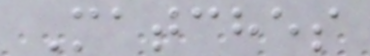Matches
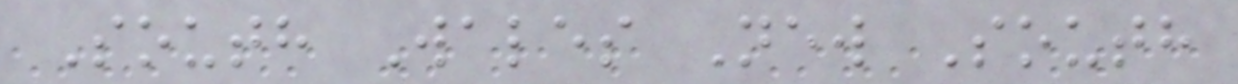South Wales New South
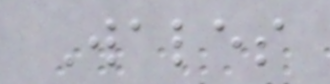Wales
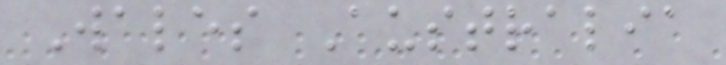Wales Australia
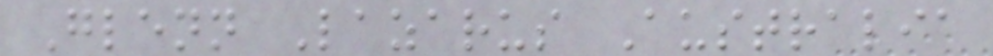Glenn Lazarus Australia
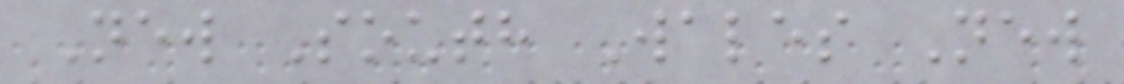New South Wales New
